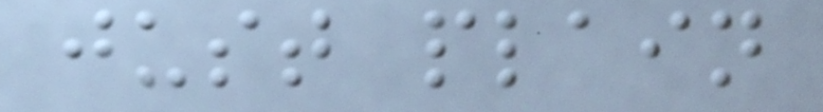just plain
